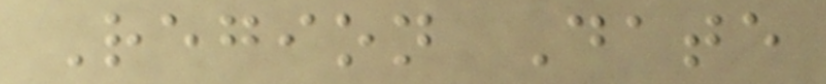Region Date
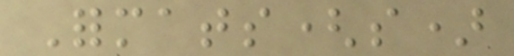Formats(s)
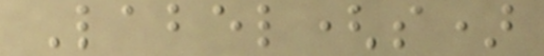Label(s)
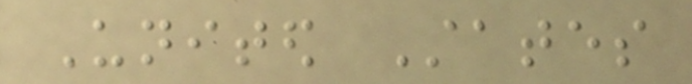United States
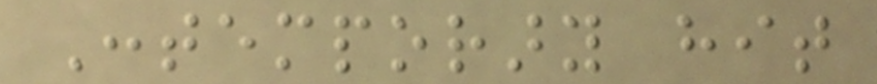Contemporary hit
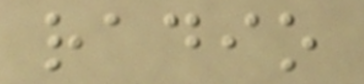radio
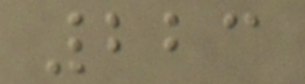223
